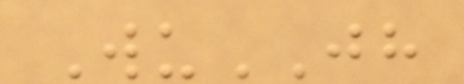WuJH
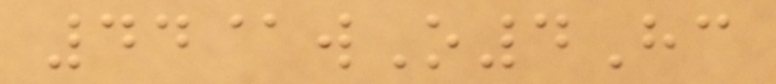44@wO4Hc
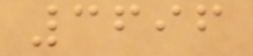3696
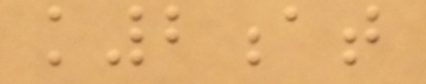k2at
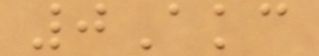0Akc
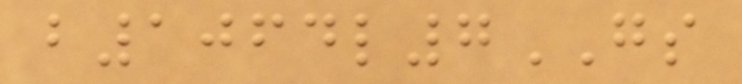b1064l7GS
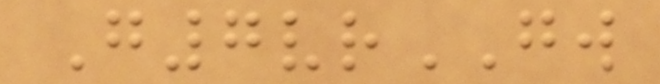G7vrGW
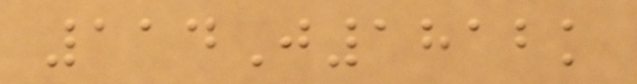114J1812k
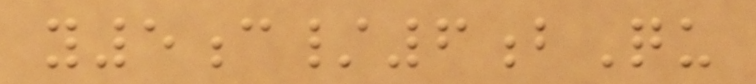y5c/6bQu
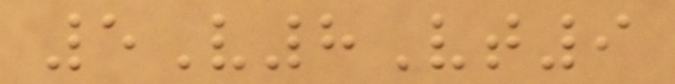5V8Vt9
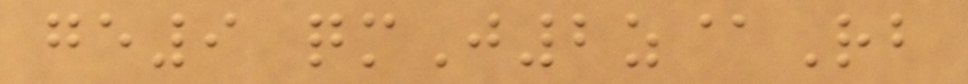ge9 qmJ2z@Rb
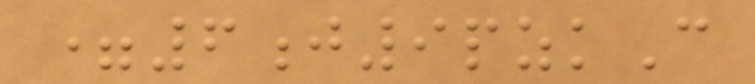=6j9pzkC
